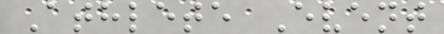Athlete Event
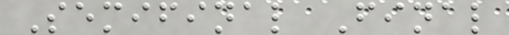Semifinal Final
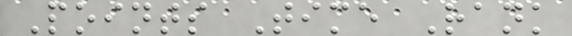Points Time Rank
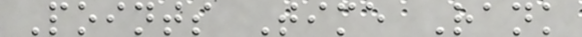Points Time Rank
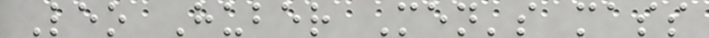Leo Huber Men's mass
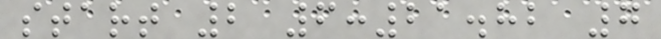start 2 6:21.82 7
